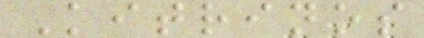Kitrinos
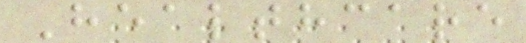Healthcare
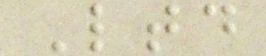Ltd
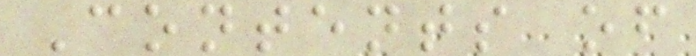Contents of
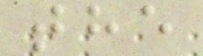the
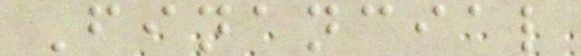Financial
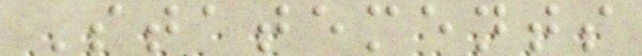Statements
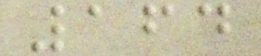164
